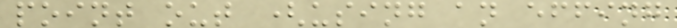point out (using an effing
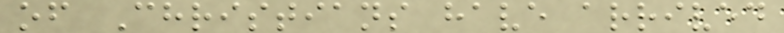of Christians have arrived
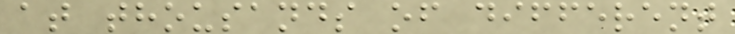at thousands of different
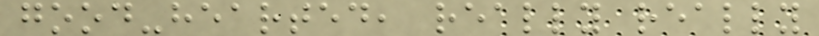good-hearted, really really
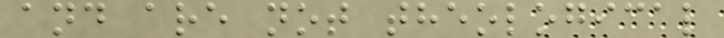and are not theological
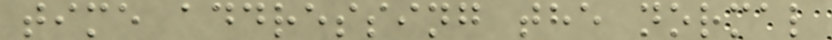time addressing the normal
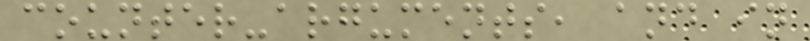counter-arguments, and in
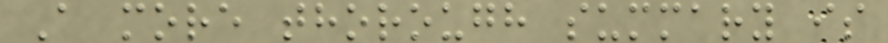A more thorough summary is
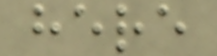here
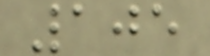105
